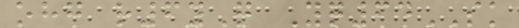ohg r6yQ Yq64SK
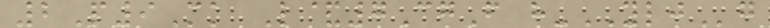2P9Mk L&7CgF h-YLJg
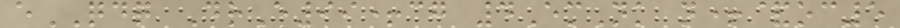eQDQ DrE99+cg 4EmNk n+&oc5
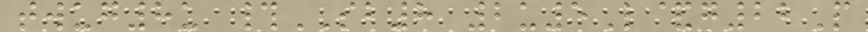twug8u #SB8 2u5L&g22P
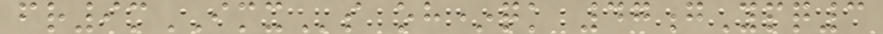fr9mIMXs oh*qk 47gYpq3
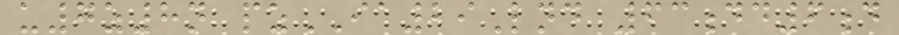u7z8n pzIA29Lnd 63dd6d
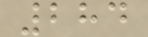284
